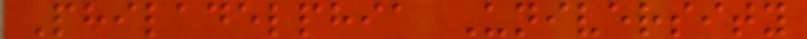Philadelphia University
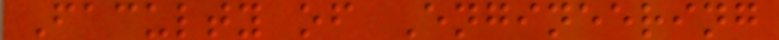Faculty of Engineering
